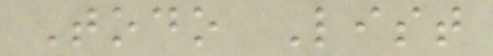Todo List
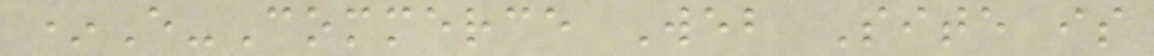*E-Commerce Web Site is
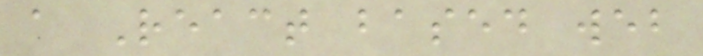a React based web
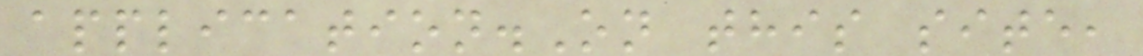application.On this site,
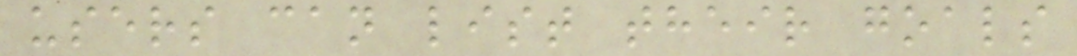users can list their goals
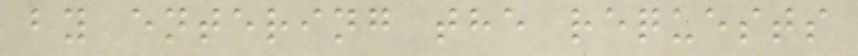by entering the requests
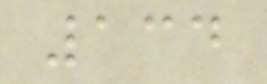134
